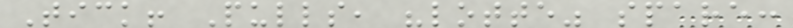Tick! Pulls, "lotte" spare:
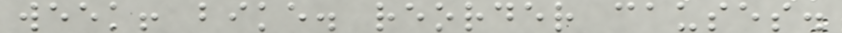week! bike. reorder causes.
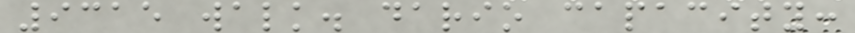9315 walk. dario capacity:
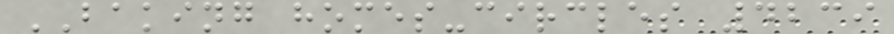BAKING homes-circles 4239
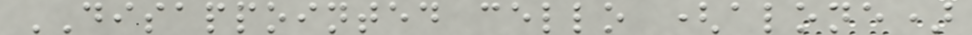DISAPPOINTED cello (alone)
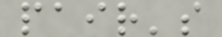pair's
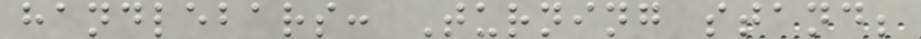handlebars: Turning stand;
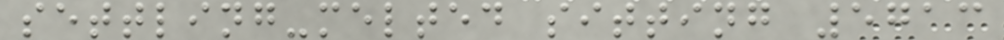settling-melted sitting 5713
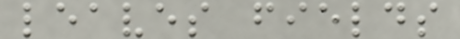leaves fields
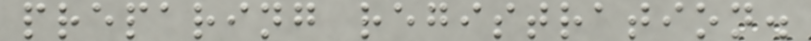preparing registration.
